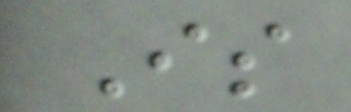Is
